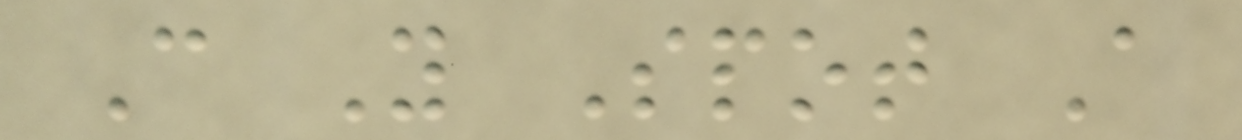Can You Spot A
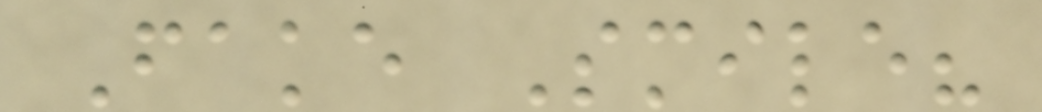Fake Smile?
